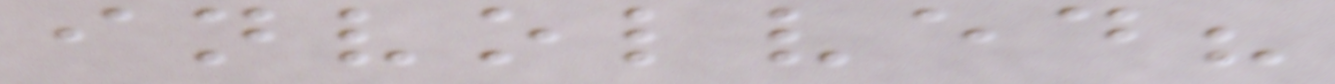involved?
